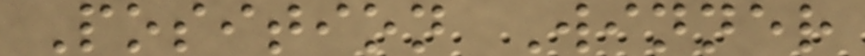Position Winner
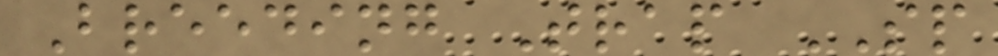Breeding Trap SP
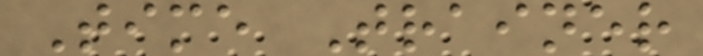Time Trainer
